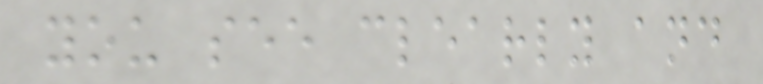you see clearly and
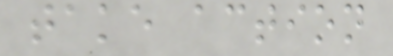take action
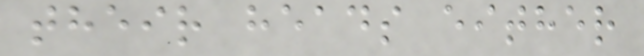their heads either
